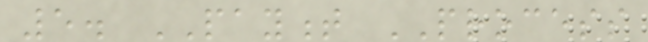5. PAYMENT PROCESS
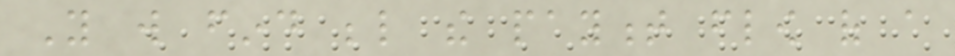You will find below the payment flow of a
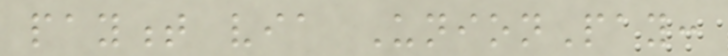payment via UnionPay:
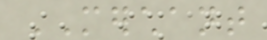MERCHANT
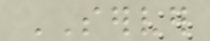SERVER
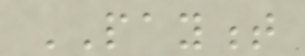PAYMENT
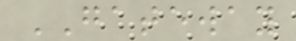GATEWAY
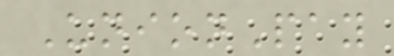UnionPay
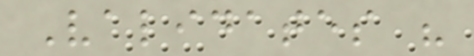Validates his
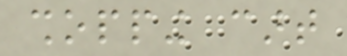shopping cart
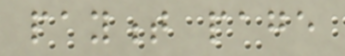payment page
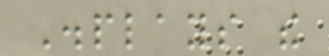Displays the
